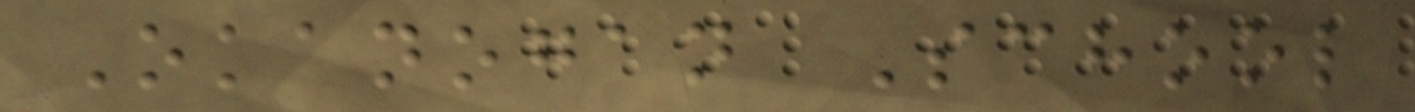Okanogan School
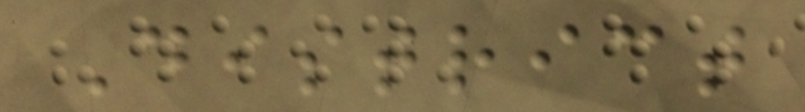District
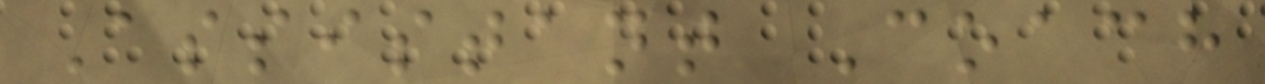Assistant Coach
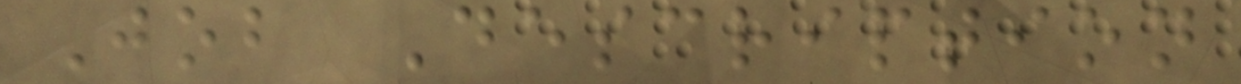Job Description
